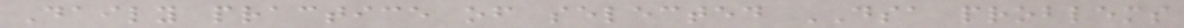Daily practice of selected DSA problems
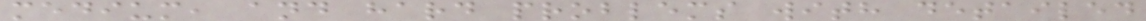medium, and hard problems with detailed
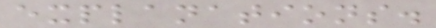explanations.
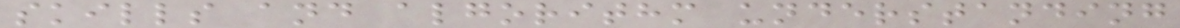skills and algorithm understanding
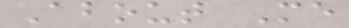About Me
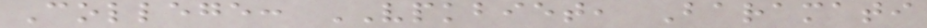College: VPKBIET, Baramati
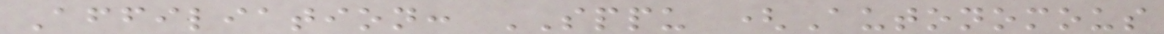Affiliation: SPPU (Autonomous
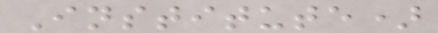Institute)
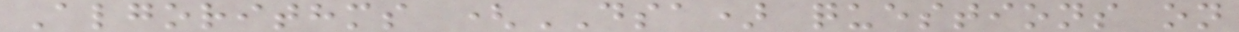Algorithms (DSA) questions on
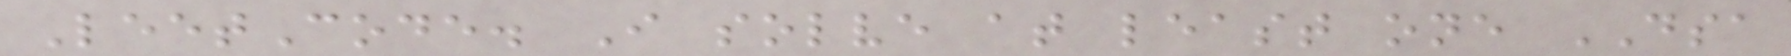LeetCode. I solve at least one DSA
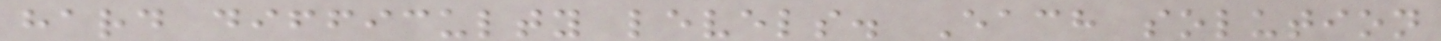hard difficulty levels. Each solution
